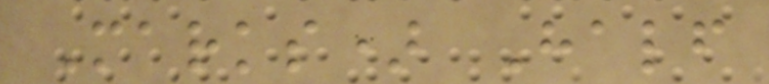Marks) Half
